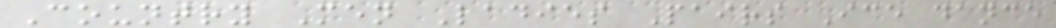Country Men Ladies Pairs Ice dance
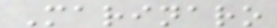Marinaro
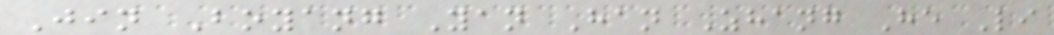Jin Boyang Yan Han Zhang He Li
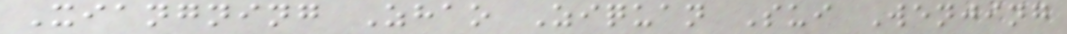Xiangning Zhao Ziquan Sui Wenjing
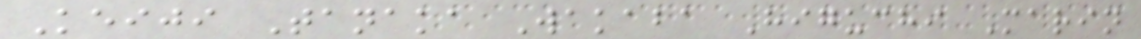Keiji Tanaka Wakaba Higuchi Marin
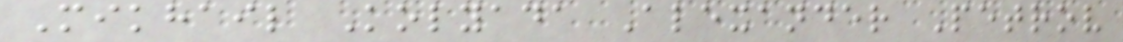Mikhail Kolyada Alexander Petrov
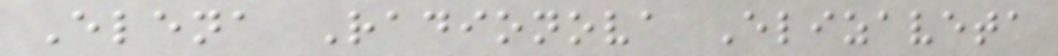Elena Radionova Elizaveta
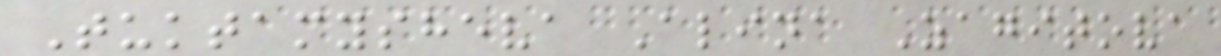Tuktamysheva Alina Zagitova
